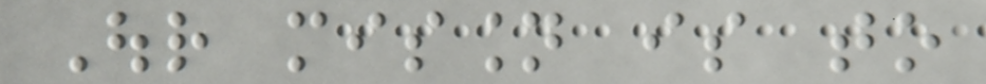Our mission is to
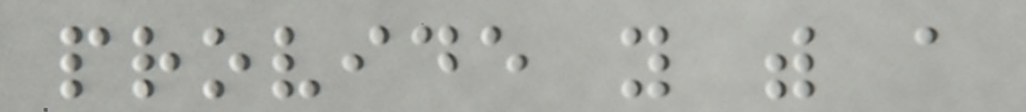provide you with a
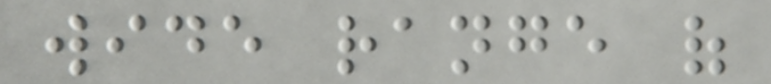wide range of
